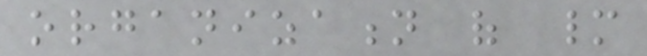organization of many
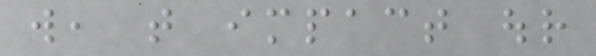will, that impact our
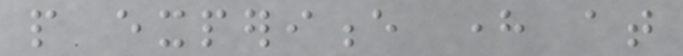people experience here at
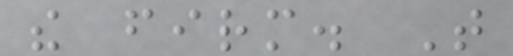the firm. That
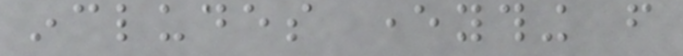includes everything from
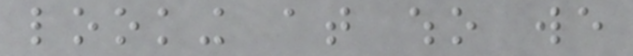looking at who we
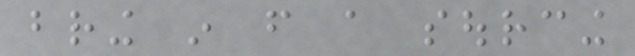bring in from a sourcing
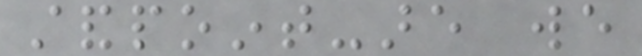standpoint-are we
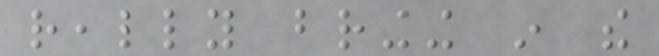really bringing in the
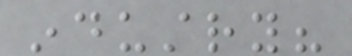industry?
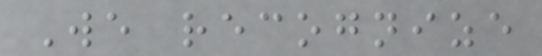We recognize
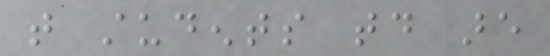that students today are
